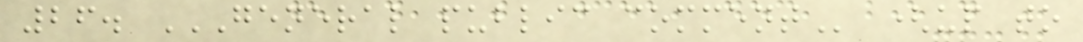26. GENERAL PUBLIC COMMENT (up to
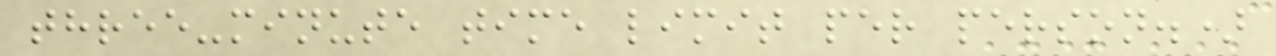three-minute time limit per person.)
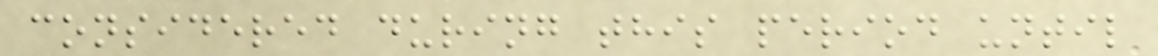considered during this period until
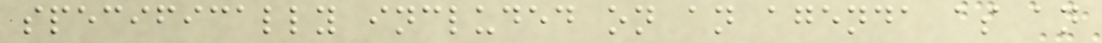specifically included on an agenda as an
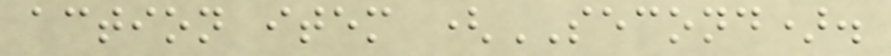action item (SECOND).
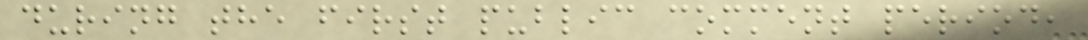during the first public comment period,
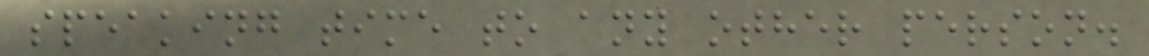speaking time to any other person.
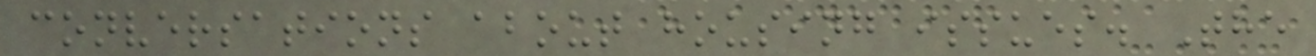conversations about housing issues. The
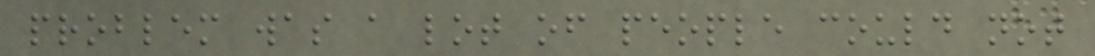problem was a lot of people could not
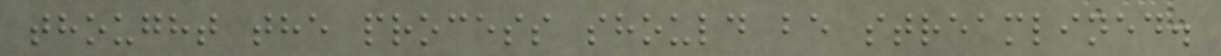thought the process should be streamlined.
